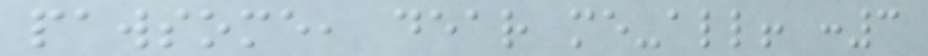pawsome, dear me-all! :3
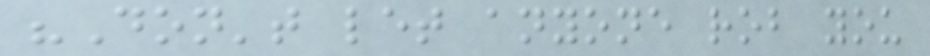"Don't let anyone rob you
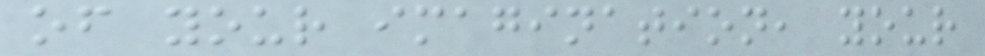of your imagination, your
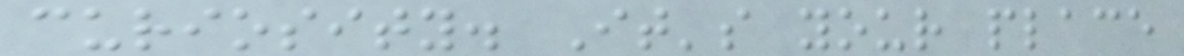curiosity. It's your place
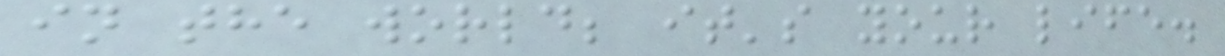in the world; it's your life.
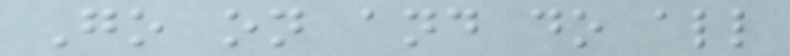Go on and do all
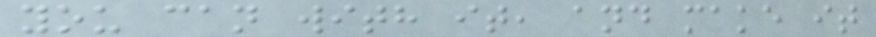you can with it, and make it
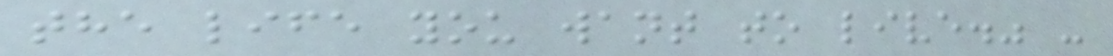the life you want to live." -
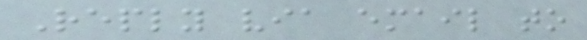Reply via email to
